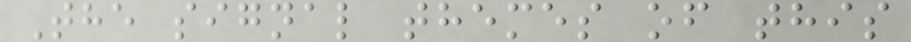The signal themes of this
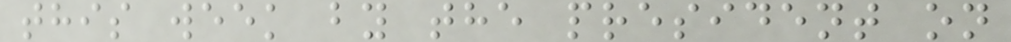this week by the president on
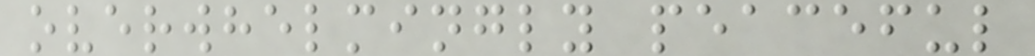overwhelmingly peaceful
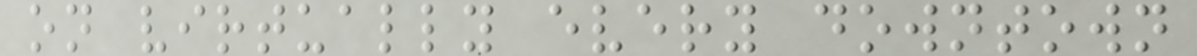on virtually every downtown
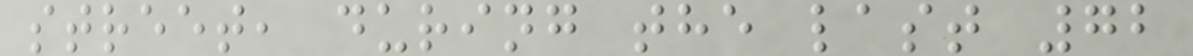street, during the last 72
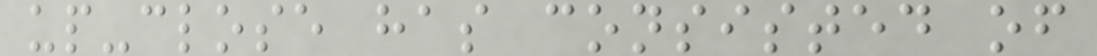up-close has consisted of
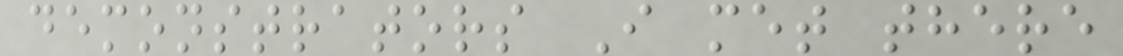demonstrators I met there
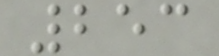253
